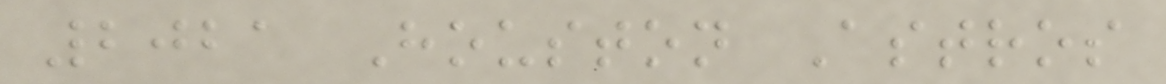2021 Houston Astros
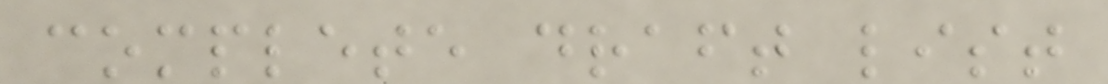complete draft list
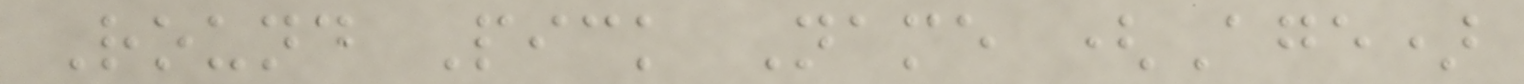Round Pick Name (Age)
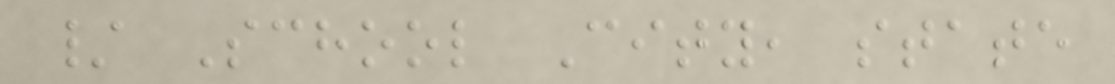/ School City, state
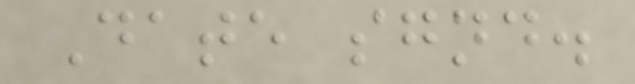Date sgnd.
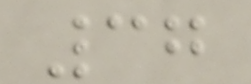37
